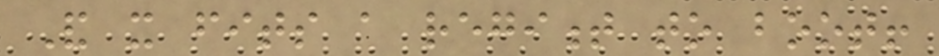And it fits a regiment to boot!
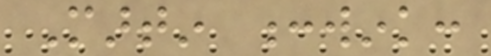Martin :wink:
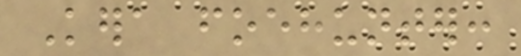Kera foehunter:
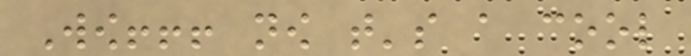Wow!!! now that's a cool
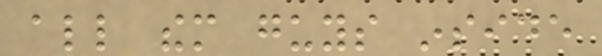all them guys inside
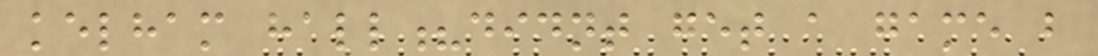kelham hall?didnt get a game but
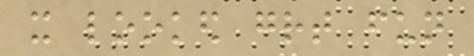it looked great fun
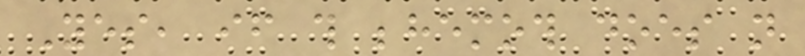Yes, if this behemoth does not
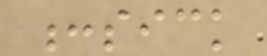:sick
